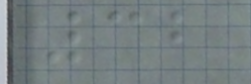32
